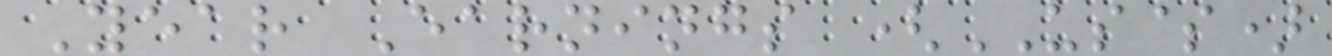Year Earnings (US$)
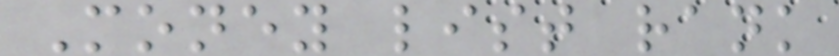Money list rank
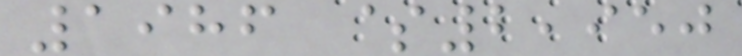1986 $2,950
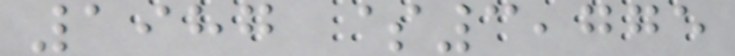1987 $3,775
